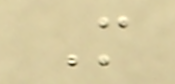M
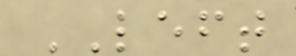LEFT
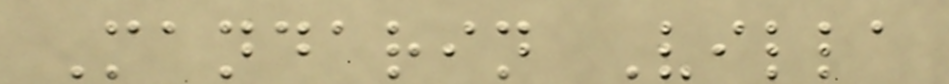Mandarin Villa
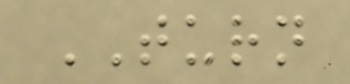TURN
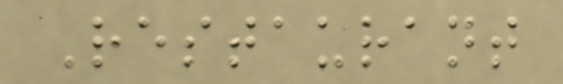Restaurant
